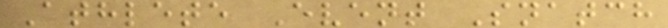Athlete Event Snatch
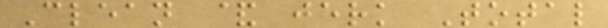Clean & jerk Total
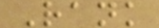Rank
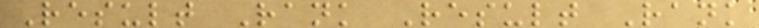Result Rank Result Rank
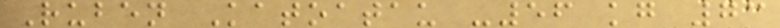Ruben Katoatau -56 kg 73
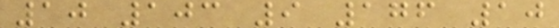10 103 9 176 10
